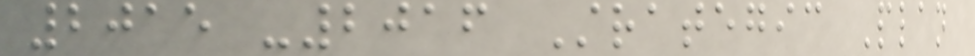2015 -2016 Strategic Plan
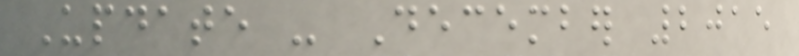Update - December 2015
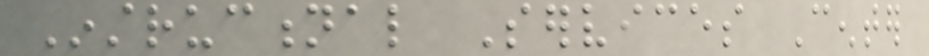Instructional Services Center
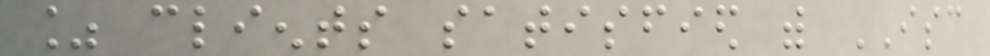% clients satisfied with ISC
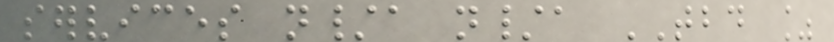services n/a n/a TBD %
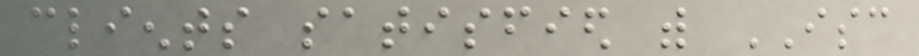clients satisfied with ISC
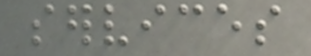services
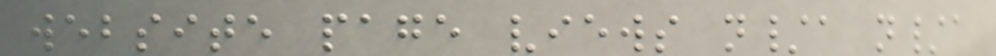website page views n/a n/a
